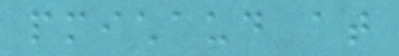pmichaud at
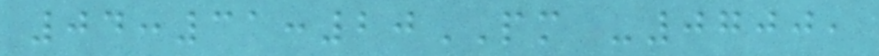04:31:20PM -0700,
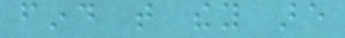find that they are
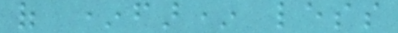of *far* less
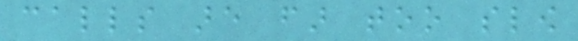calls are far too slow
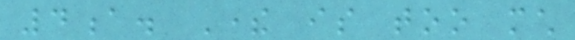4a. There is too much
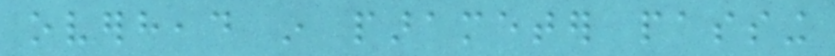overhead in parameter passing
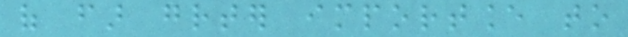of far greater importance to
